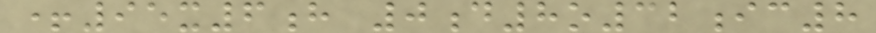+95x6h 0d8o32ic8
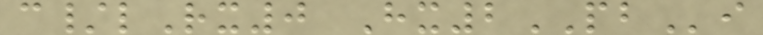c/lRx0 Hx2PBi
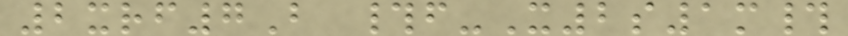2xrf7B #f-X2s1m#
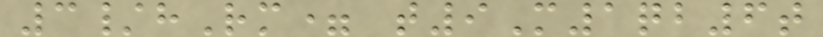3/hRm= t9M1qb6t
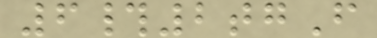6#2tgF
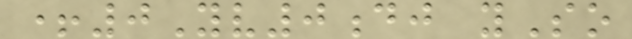+0Yv0dj ySo
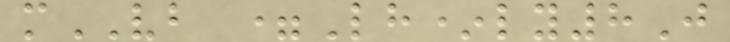mVB =Lh*ly8J
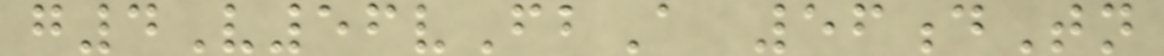g4V56vFbA 56dTn
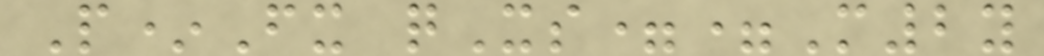P*Fx qXs==M2y
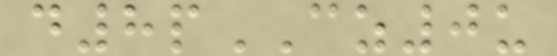d8pCZ0u
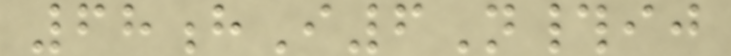68hI6N#ij
